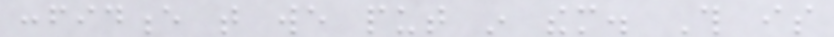confidence that we put in them. This is
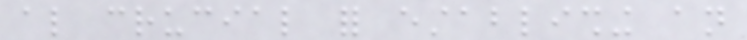also crucial for establishing an
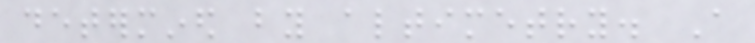determined by altimetry. A
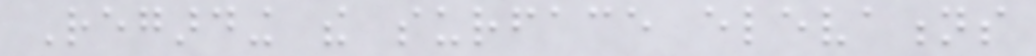Regarding the surface elevations
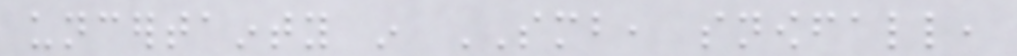uncertainty in SMB, snowfall,
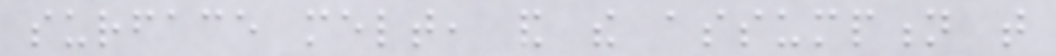surface melt, and the assumption that
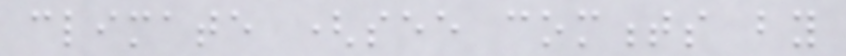climate (see comments by
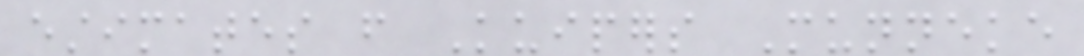estimates from Kuipers Munneke
